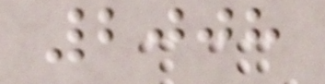2008
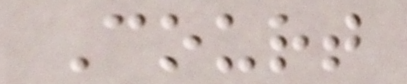Court
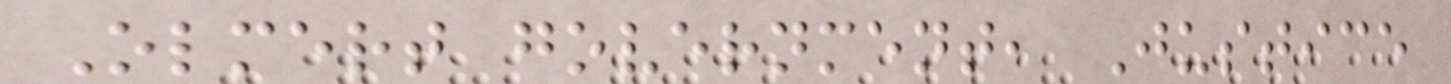Olmert government, Justice
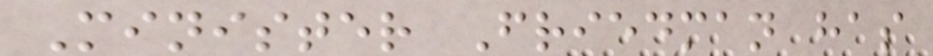Minister Friedman has
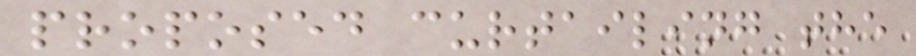proposed curtailing the
